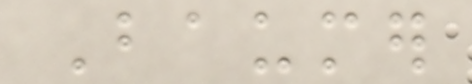Baumer
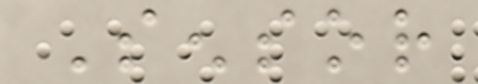Sensor
